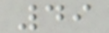49
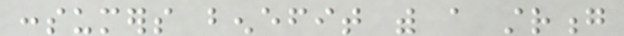consumers benefit with a strong
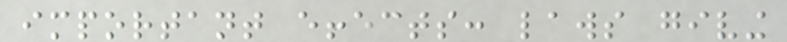important effects: laws giving
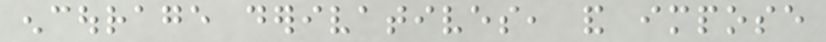encourage derivatives, and impose
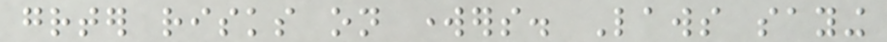greater risks on workers. Laws saying
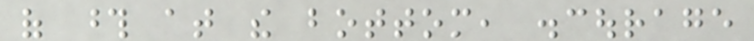of those at the bottom, discourage
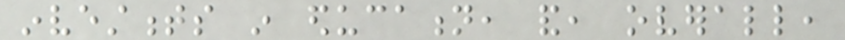investments in education, and, overall,
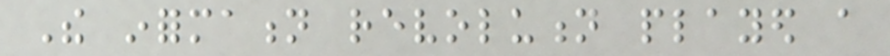The information revolution played a
